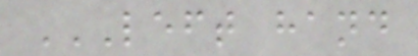LEFT HAND
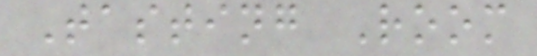Tasting Room
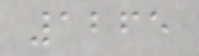1265
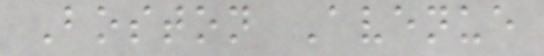Boston Avenue
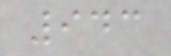943
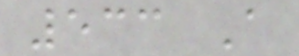533 A
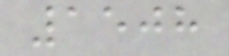1508
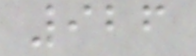926
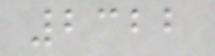2322
